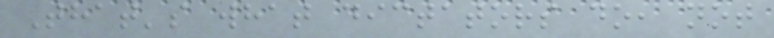That's what dictators do, not
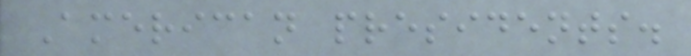American presidents.
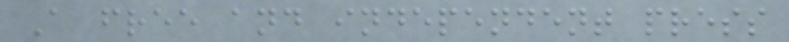A free and independent press
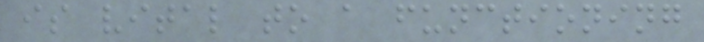is vital to a functioning
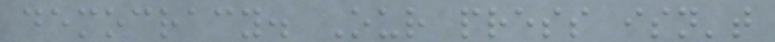democracy. Our press isn't
